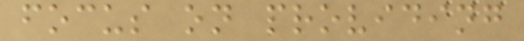focus on providing
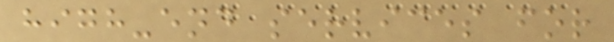high-end services for
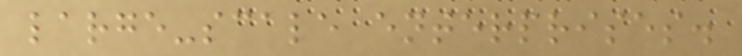large-scale enterprises.
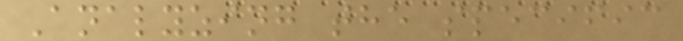Analyzing the specific
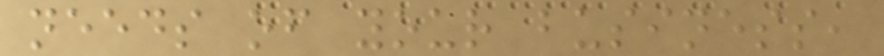needs of your business,
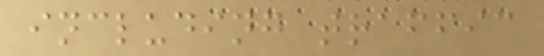including traffic
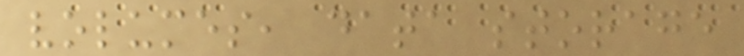volumes, data storage
